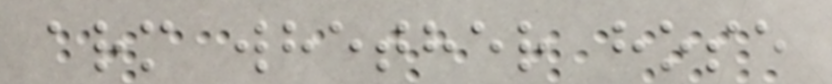arm whether hose
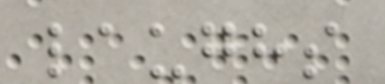laughs
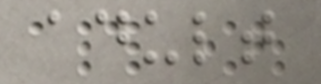adult
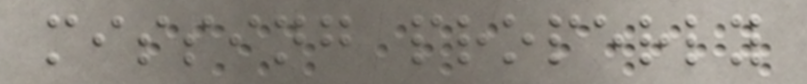missing properly
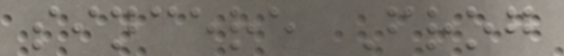sincere Frog
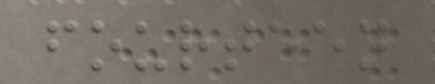fourteen
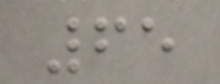65
